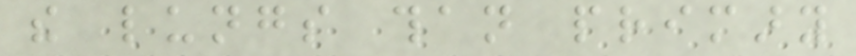the lungs than primary
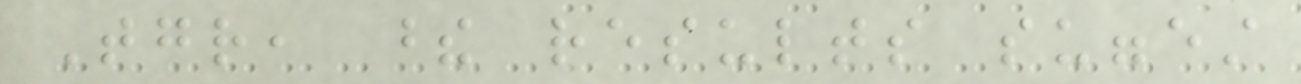Together, these results suggest
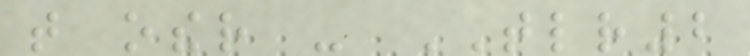that other - TLR2
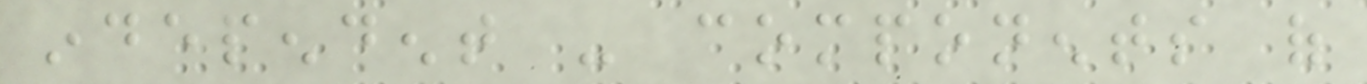independent - components of
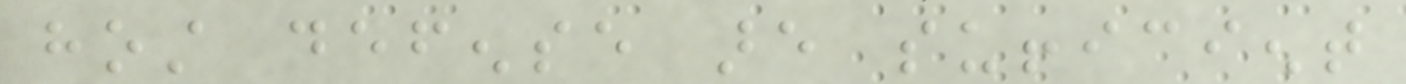host defense are sufficient
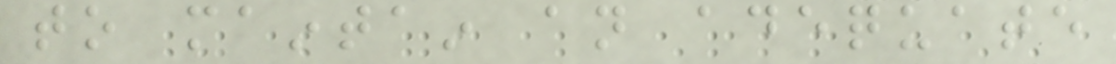to maintain an adequate
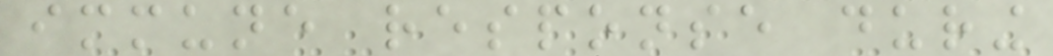immune response during
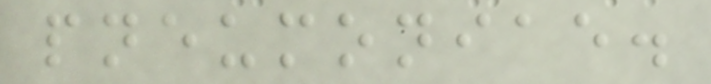pneumoniae.
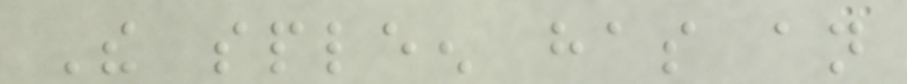The spleen has an
